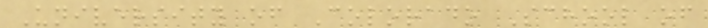University of Colorado School of
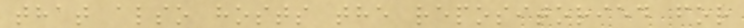that also hosts the repositoried for
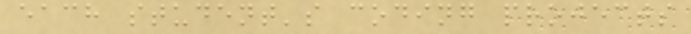each student's coding projects
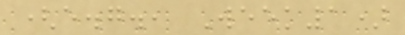(e.g., Week1)
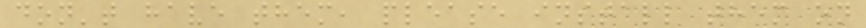don't have them, please install them on
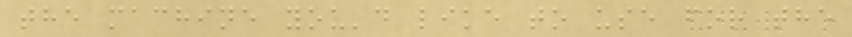the machine you'd like to use for the
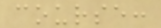course:
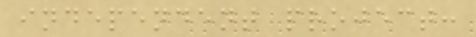independent project:
